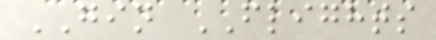GIN FLIGHTS
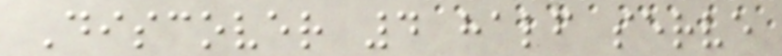Discover 4 half serve
